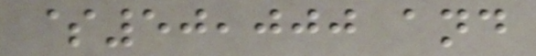$50,000 and
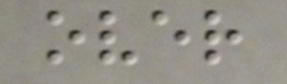over
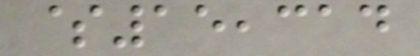$15,314
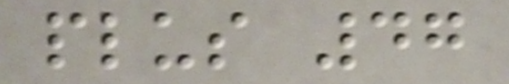plus 47
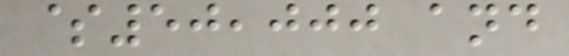$50,000 and
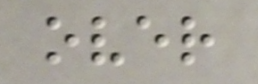over
